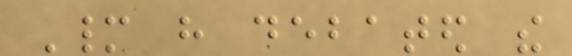Many have debated the
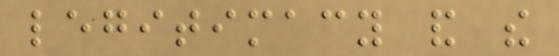legitimacy and the
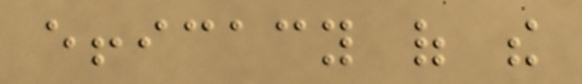efficacy of the
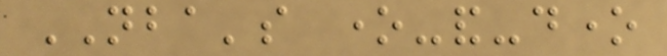NBA's one-and-done
